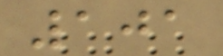101
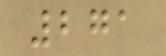271
